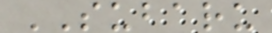SUBARU
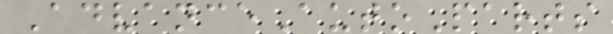AdvanceAutoParts
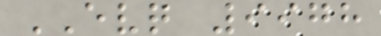EVQ 9978
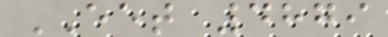EET 4879
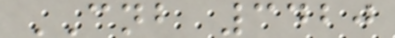CNB 3420
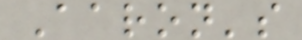Aaron's
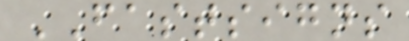FASTSIGNS
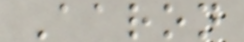Aaron
